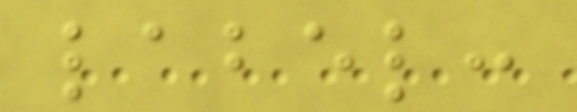label:
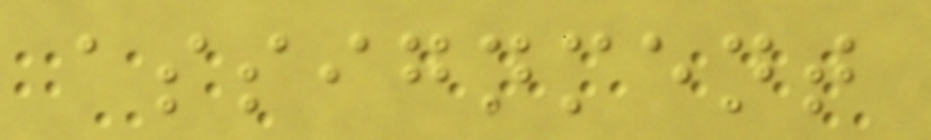assignment
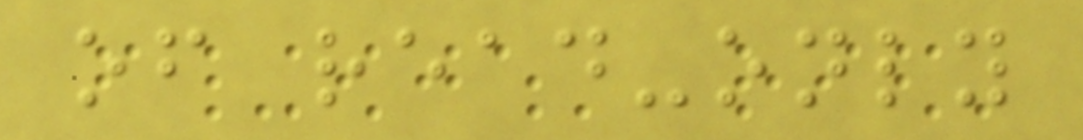of read-only
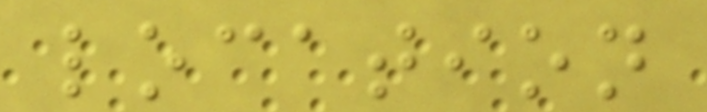location
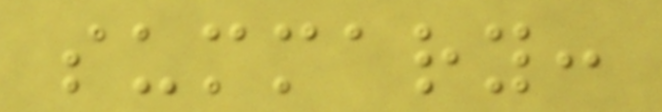summary:
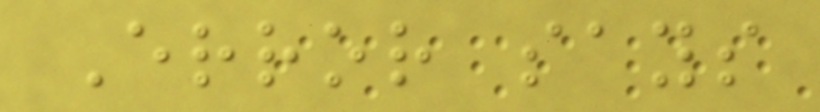Error says
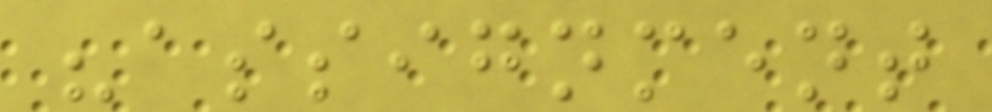"assignment
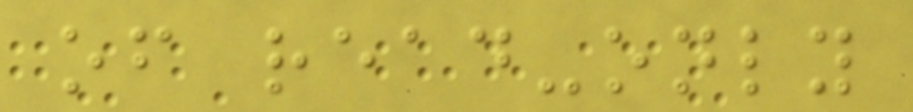of read-only
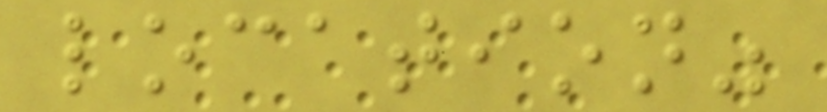location"
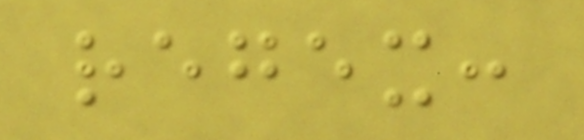regex:
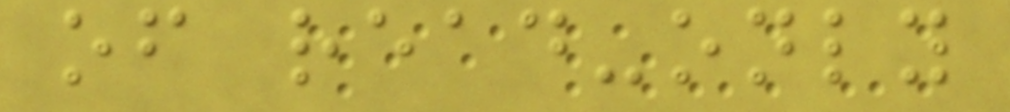of read-only
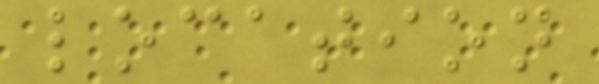location
